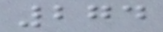274
